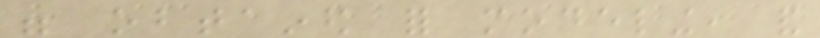were obtained for modeling, and
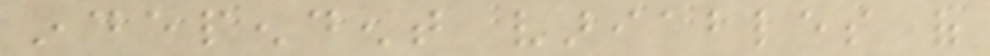independent variables of
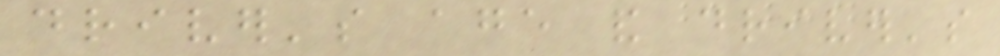driver's age and driver's
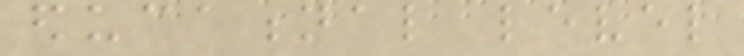educational level
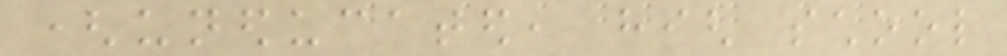(uneducated, high school
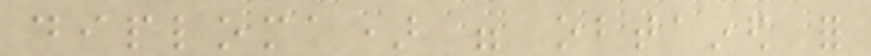diploma) were obtained for
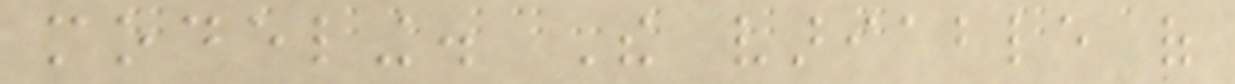modeling. The variable of
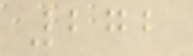272
